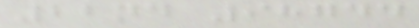22nd 98744
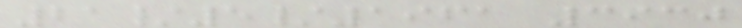21/5/1961 3930
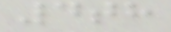4th
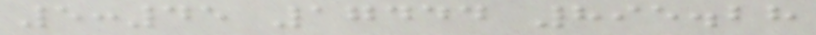5:45 17444 895.28
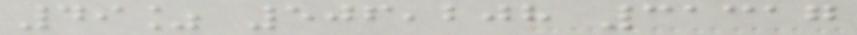49% 506,208 31317
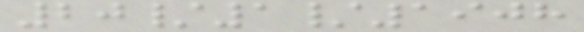20/1/1908
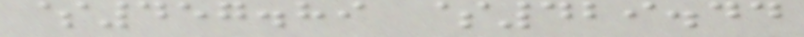$457.89 $429.44
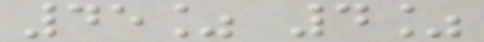45% 4%
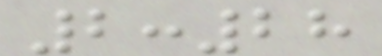2:28
